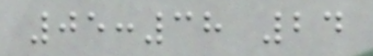05:38 24
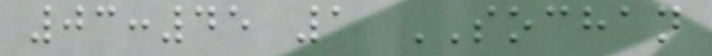03:45 1 SOCHAN
